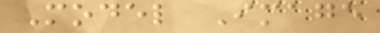Model Image
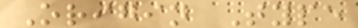Origin Type
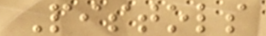Pistols
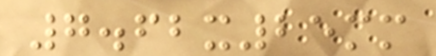7.62x25mm
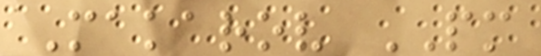Makarov PM
